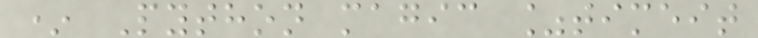* Python magic %timeit
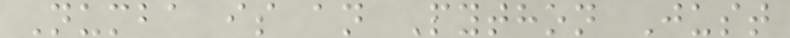Numba is an Python Just
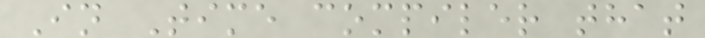In Time compiler that
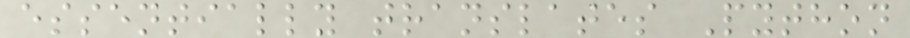essentially translates Python
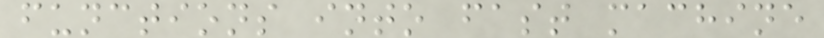functions into fast machine
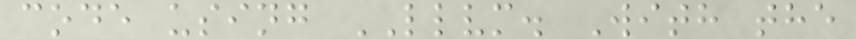code using LLVM. With the
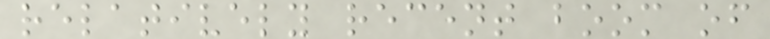relatively recent boom of
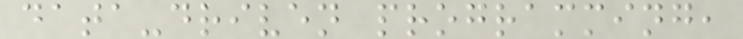data-driven programming,
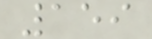159
